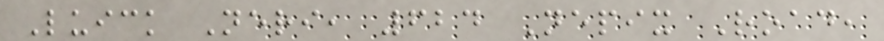Luick Neri, 624 Nepix Road,
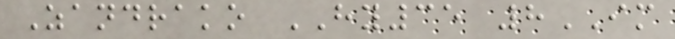Zandrako HY35 8IM
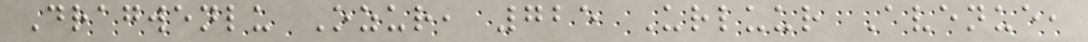Dragwenlu Ozur, 725 Urluur Avenue,
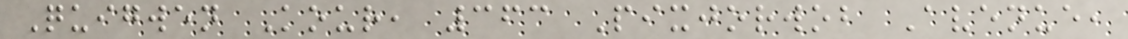Quigwen Kour, 363 Pixjorwob Avenue,
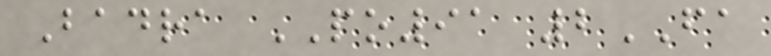Badra PO91 2FA
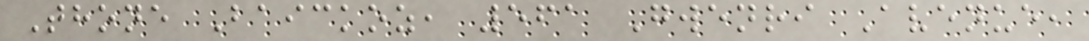Thone Baickoz, 561 Gwenri Avenue,
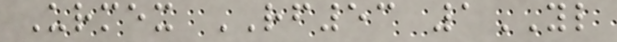Urmex RF53 1YL
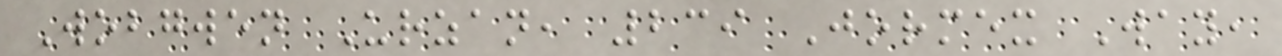Wobgwen Urzan, 239 Jormex Way,
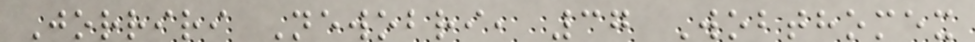Jorriri Newobri, 37 Wobthomex
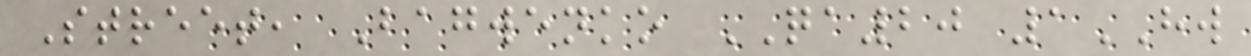Street, Bagwenko QA20 1HW
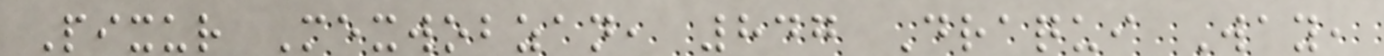Pixur Mexwobzan, 847 Draqui Way,
